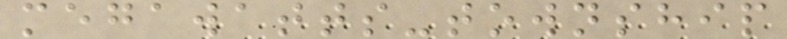megawatts-township
